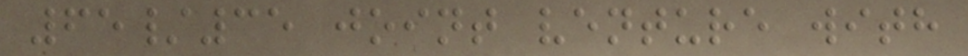65/35 joint venture with
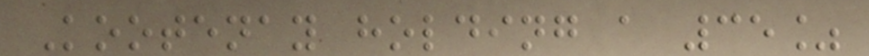Kootenay holding a 35%
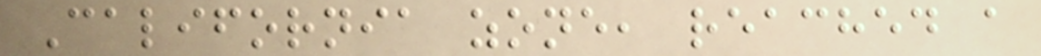California zone, reached a
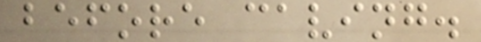before caving.
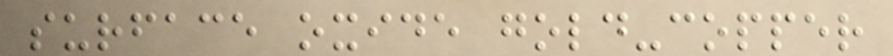surface oxide gold-copper
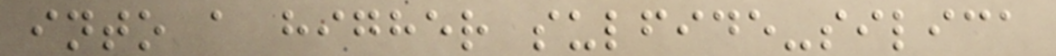into a higher sulfide-silica
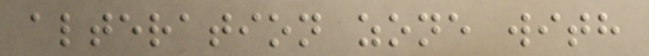alteration zone with
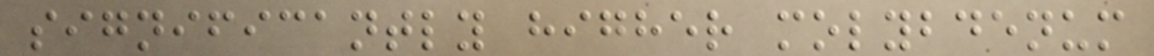significantly higher molybdenum
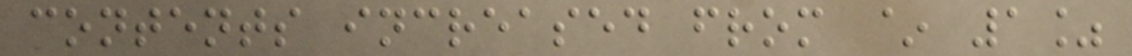contents increased from ~ 1%
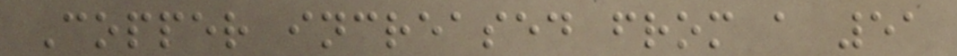Copper increased from a 51
